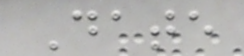Date
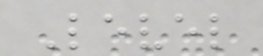Level
